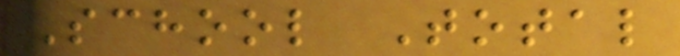School Total
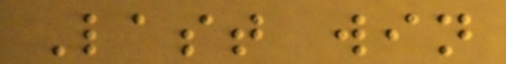Last win
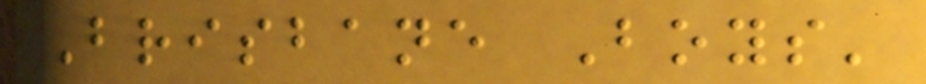Brisbane Boys'
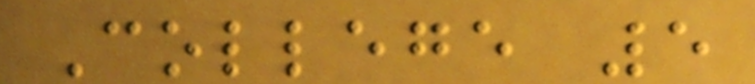College 5
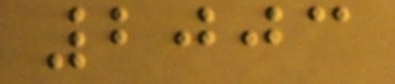2003
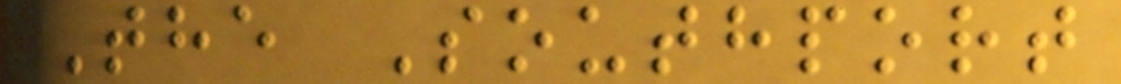The Southport
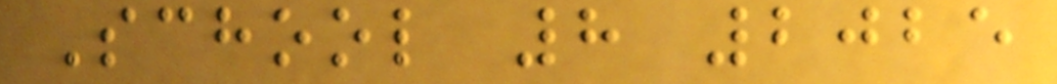School 8 2025
